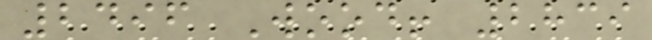2496 Wood! 2839
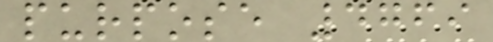purpose 4769
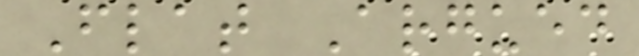Flat Argued
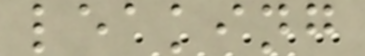leaking
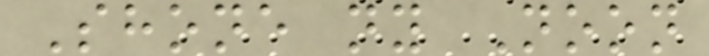Shone ny Noon
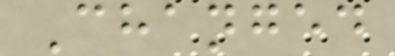Changed
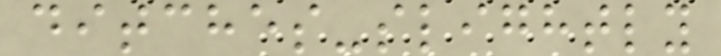ditches-slightly
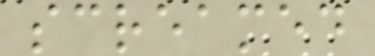screamed
